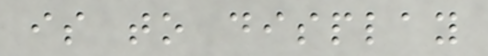is to display
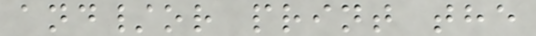and/or print the
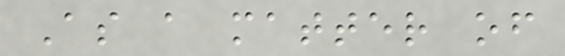As a matter of
